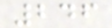246
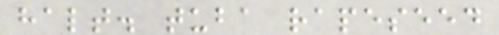halt. tuba rapeseed
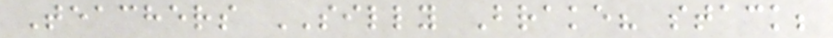Teachers SILLY Brake? stack;
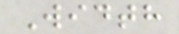Width
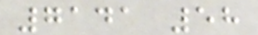7141 58
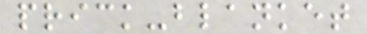prick-blanket
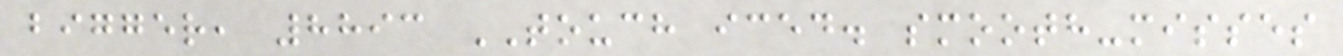bigger, 8893 TOUCH iced. smooth-misses
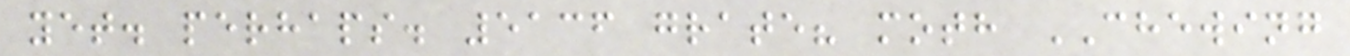yet. perhaps. 5136 grate? moth CHEWING
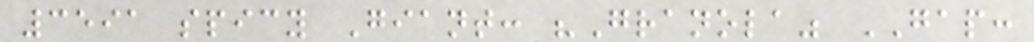3591 spicy Giant: "Granola" GAP:
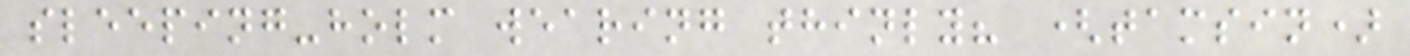sleeping-holm wearing thinly? (tamsin)
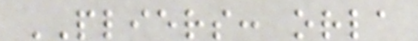PLIERS: orla
